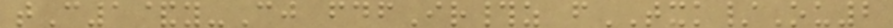tC1&y-Cj fdfIr#z fTXK/Ou2
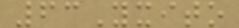63Yxito
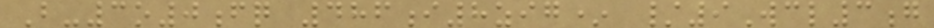B-3o0fq 486i8zig* /9Wcl3g
